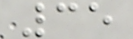35
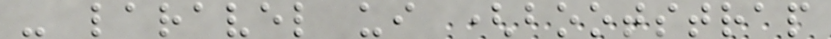- laravel ui (bootstrap
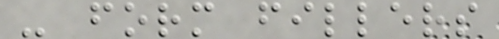- form fillers
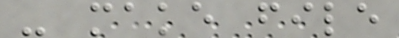- make file
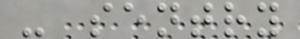- sentry
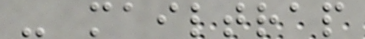- mailtrap
